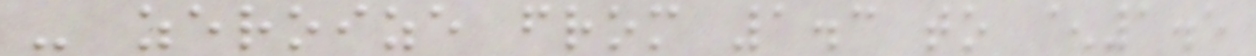- zeroize from 1.3 to ^1.5
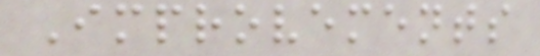Improvements
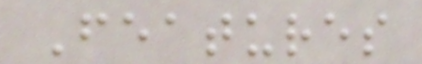Features
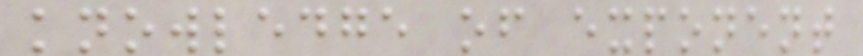knowledge of exponent
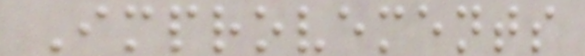Improvements
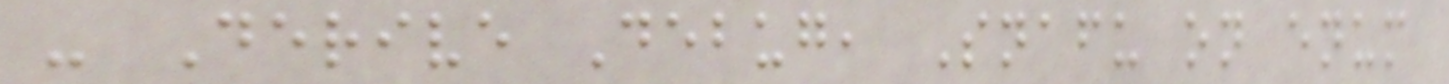- Derive Debug, Snafu on enum
